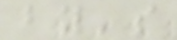by's
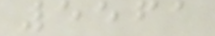5561
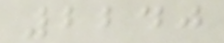2240
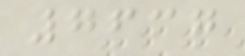7637
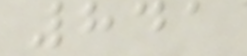841
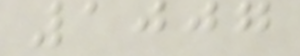1007
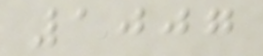1007
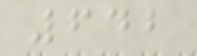642
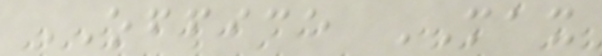OFFICE MAX
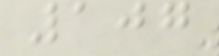107
